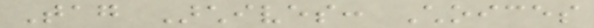Tag Archives: Choices
